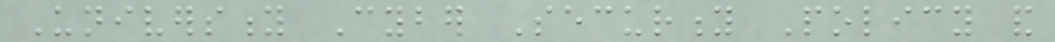University Cyber Security Policy and
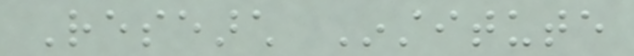Research Institute
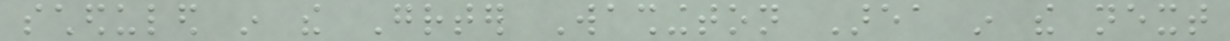scheduled in the Greater Washington Area in the next
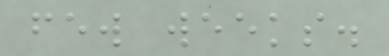few weeks.
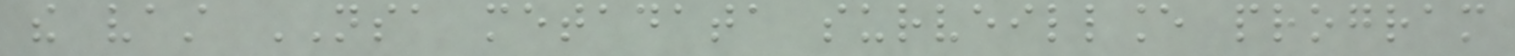the vast NSA metadata surveillance program
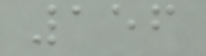156
